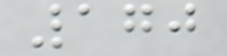170
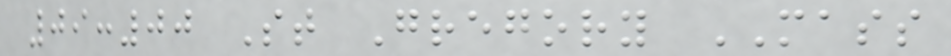09:00 St Gregory MASS
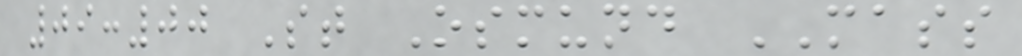09:00 St Osmund MASS
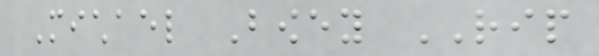Michael Bowey RIP
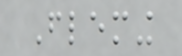Fleming
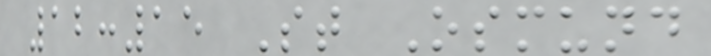12:15 St Osmund
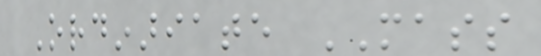Ordinariate MASS
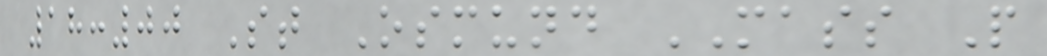18:00 St Osmund MASS People
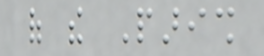of the Parish
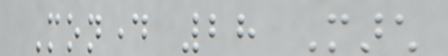Monday 28 March
